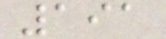191
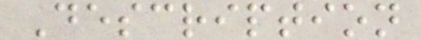Description
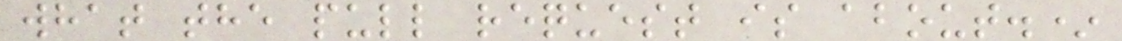what the pull request is about.*
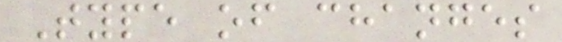Type of changes
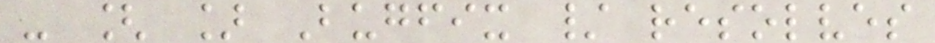- [ ] Bugfix / resolves
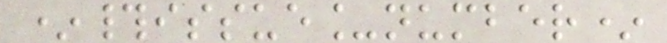*#issue_number*
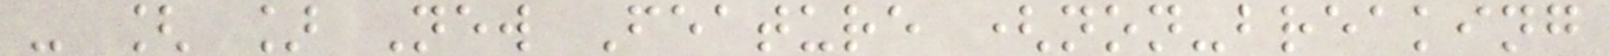- [ ] New Feature (non-breaking
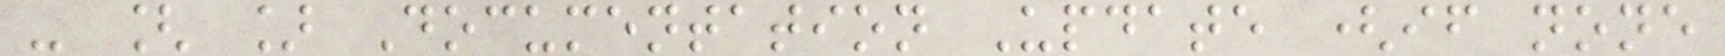- [ ] Documentation Update (if none
